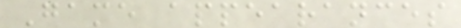Game appearances
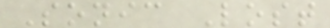Sonic Lost
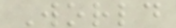World
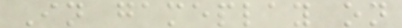In gameplay on
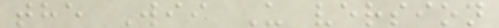the Wii U version
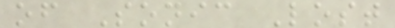of Sonic Lost
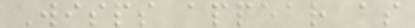Wisps appear as
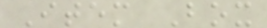Item Box
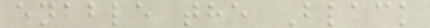enable the Black
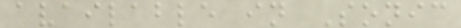available in Sonic
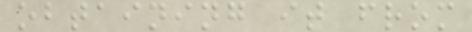obtaining it from
